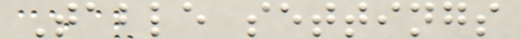Table settings
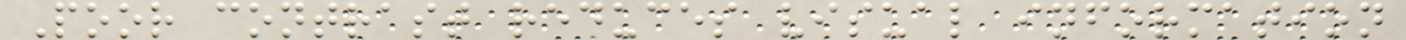Poor contrast reduces visual information
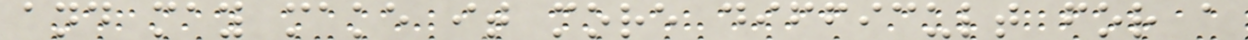and may make it more difficult for a
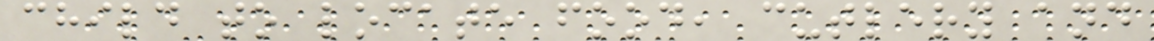child to locate food, cutlery and
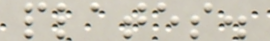plates.
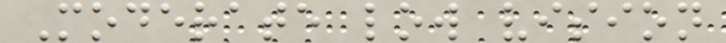Moderate low vision
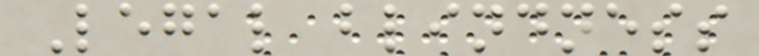Legal blindness
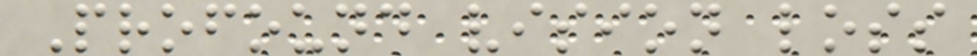Profound vision loss
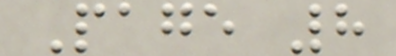Page 8
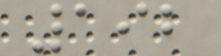192
